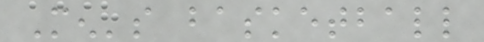Men's basketball
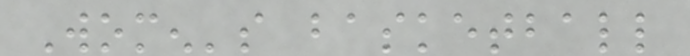Women's basketball
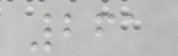261
